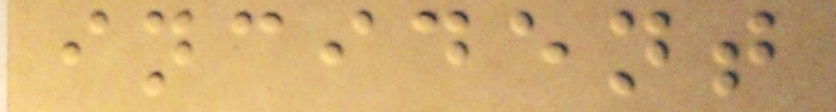incident
